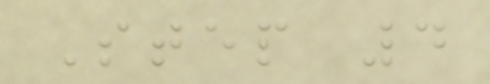Step 4
